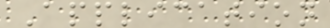Application
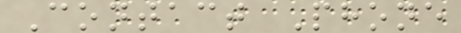Contact Phone
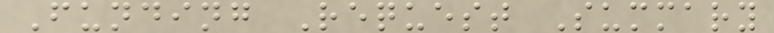Funding Request Summary
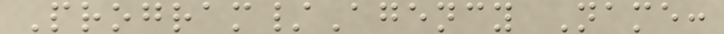Program/Agency Name:
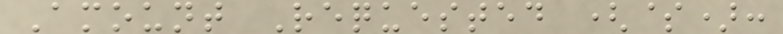Amount Requested ($):
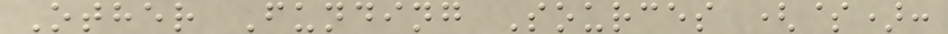Other Funding Sources ($):
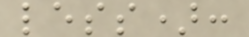less):
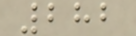282
